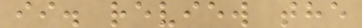ii. review the
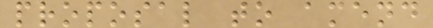proposal to amend
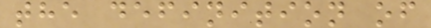the definition of
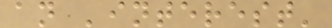an 'interest'
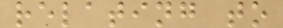relating to
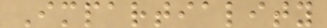Impartiality
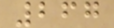267
